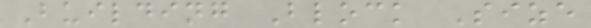Building Block Size
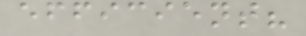efficient?
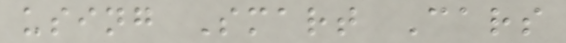using Smart Cars
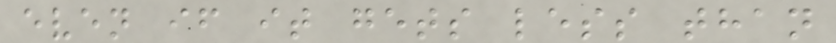even if it gets less than
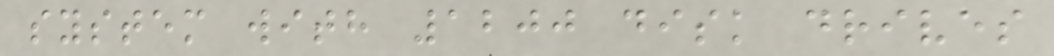system with 1200 disk drives
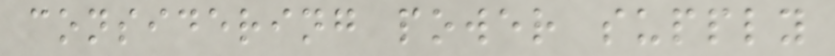considering power supply
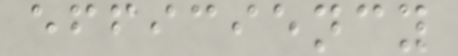efficiency
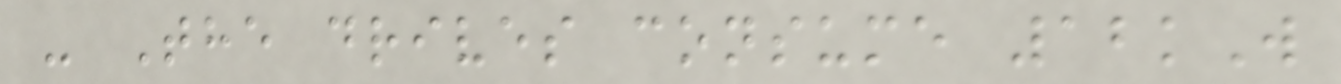- The drives consume 12kW
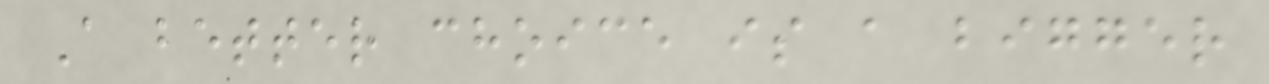A better choice is a bigger
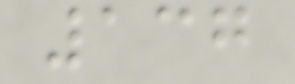137
